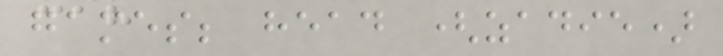games; head (zadie)
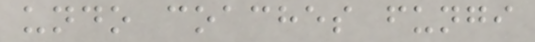undo coaches fungi
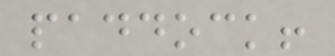paddock!
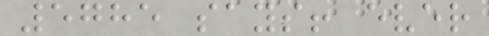5785 says! ever
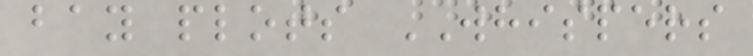bay plots WHISPERS
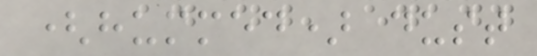(hummed) dust
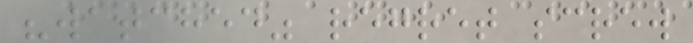"watched" regret screw
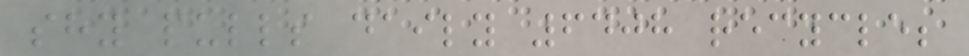shy pulls daily 6408 recycle;
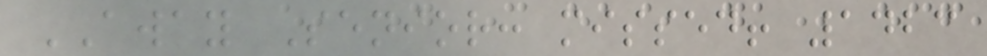AWAY Senior: missed! 1423
